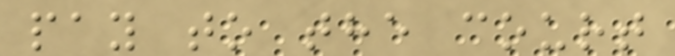pay to the court
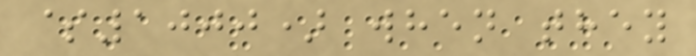$1000) when they
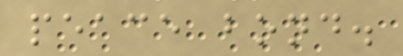peace bond.
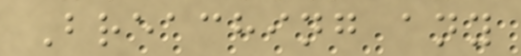Breaching any
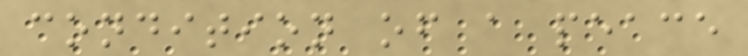condition of a peace
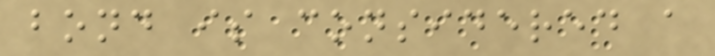bond is considered a
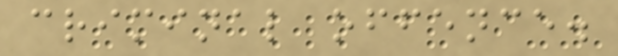criminal offence.
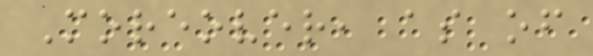Moreover, as of
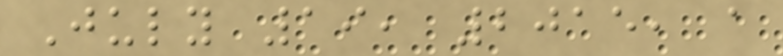July 19, 2015, a
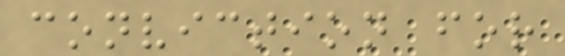conviction for
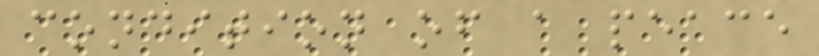condition of a peace
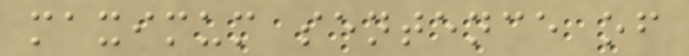maximum sentence of
